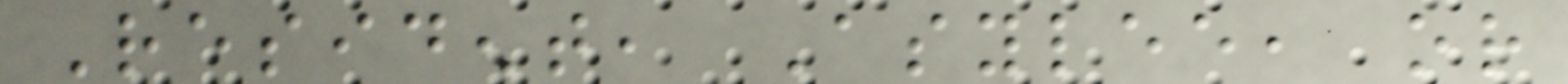Resident, Asylee, or
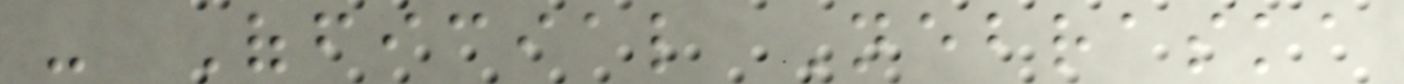- Official Nebraska
